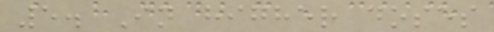5. In higher doses
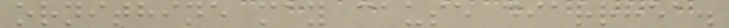ornithine may cause diarrhea.
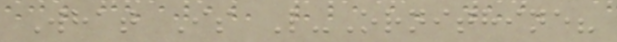What Is L-Ornithine?
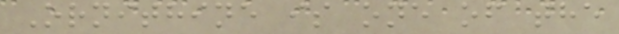Ornithine is one of the
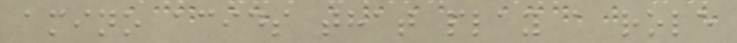amino acids that play a role
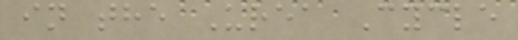in the Urea Cycle
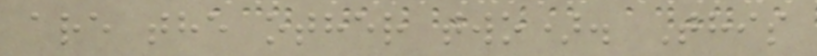are the other two). This
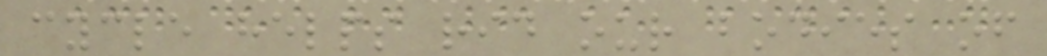cycle helps rid our bodies of
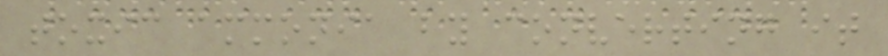toxic ammonia by converting it
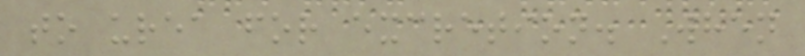to urea for excretion. When
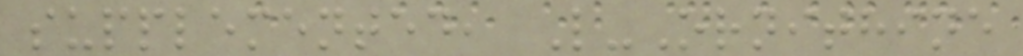supplemented, L-Ornithine
